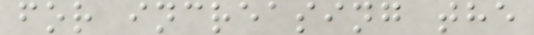for increasing the
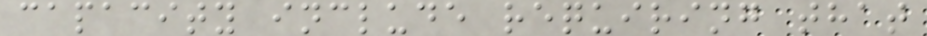capacity include requiring that
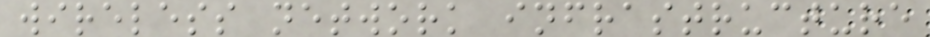wireless network infrastructure
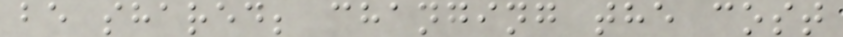be shared; changing the cost
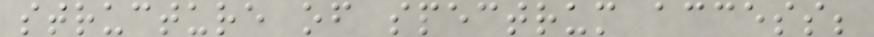structure of spectrum access;
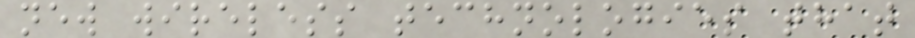new wireless technologies that
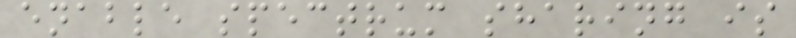enable spectrum sharing is
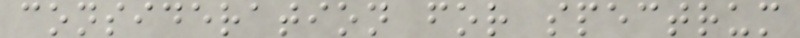consideration for spectrum
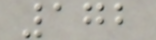172
